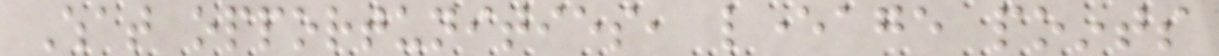What opportunities, leverage points
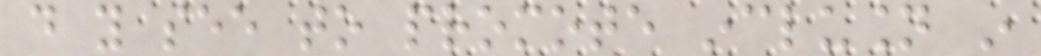do you see to promote inclusion in
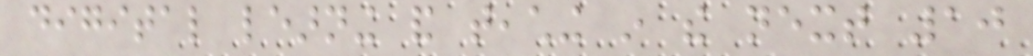digital learning and teaching in the next 10
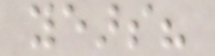years?
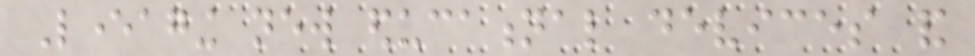Leveraging new educational devices and
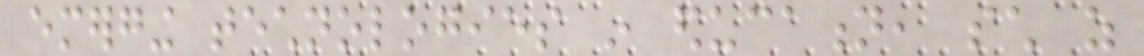emerging technologies in education, such as
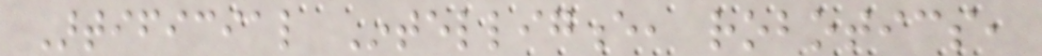Artificial Intelligence, robotics,
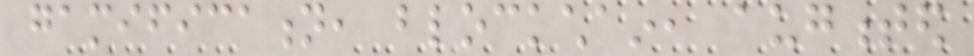gamification, blockchain, augmented
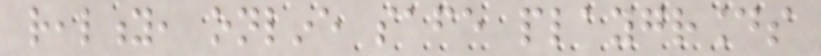reality, online safe playgrounds
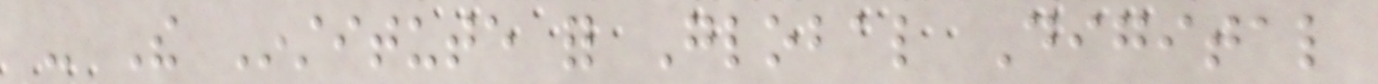- The Institute for Global Digital
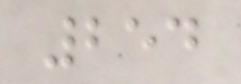254
